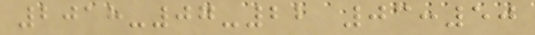2018-07-22 03:50
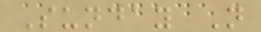Sunday N
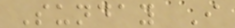Sunday I
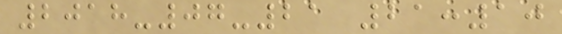2018-07-21 21:10
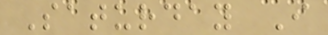Saturday I
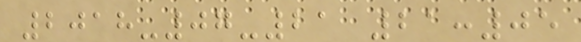2018-07-21 21:05
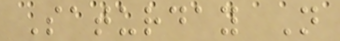Saturday N
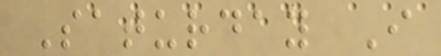Saturday I
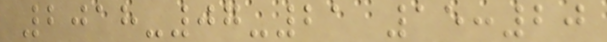2018-07-21 15:20
